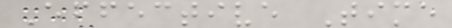Effective Time
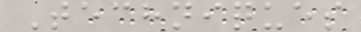Techniques
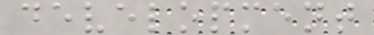development
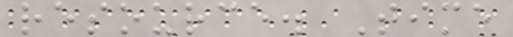resource. Time
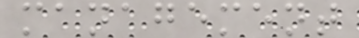management
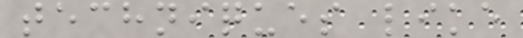techniques like
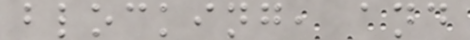blocking, and
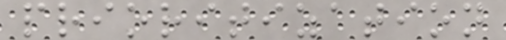prioritization
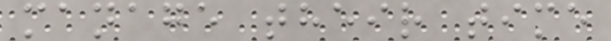manage their time
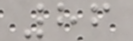86
